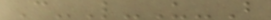C-L-U-B
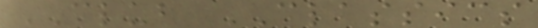CLUB CLASSICS
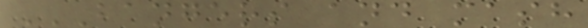BANGERS AND MASH
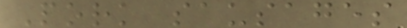Pork sausages
